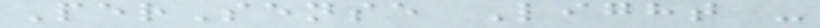PerSense Light -
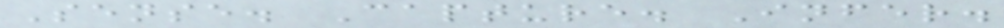Sense. Capture. Infer.
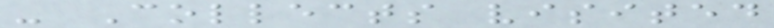- Collects visited
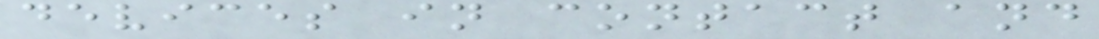devices in contact and
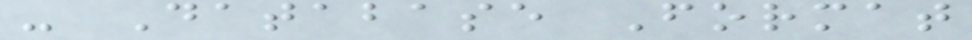- Database Format
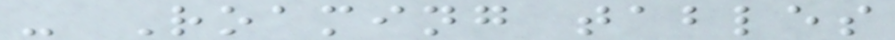- Roaming tables
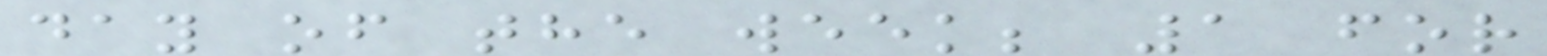day of the week; 1 for
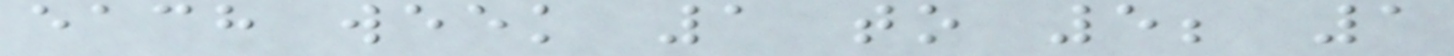each week 1 to 5; 1
